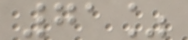71%
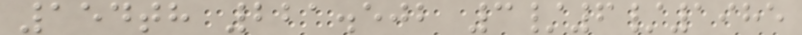154th 221.502 3/6/1985
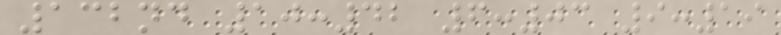132nd 10:42 6:03 9:19
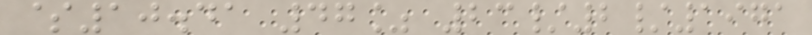$10.41 47% 23/2/1971
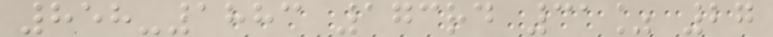858-1883 173rd 31% 27
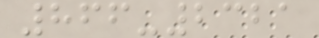866-2321
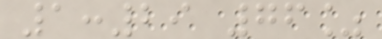1:29 76%
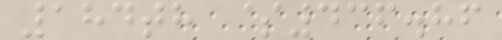184th $436.86
